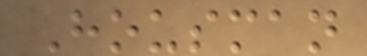Housman
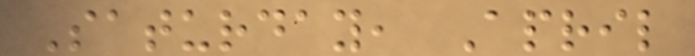Saturday, April
